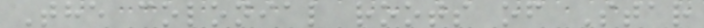The colonial roots of Star
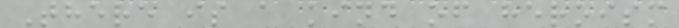There is a kind of heroism
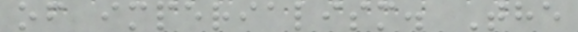of imperialism. The
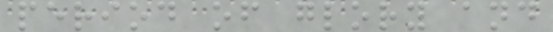period of glory and
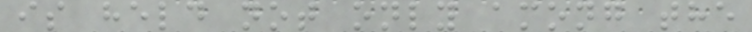is held not only among the
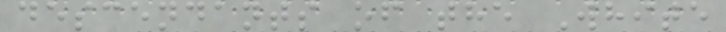descendants of the White
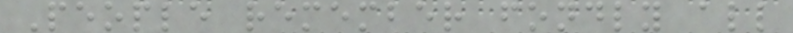People remember fondly all
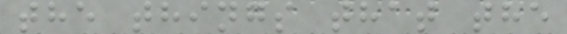the things that the
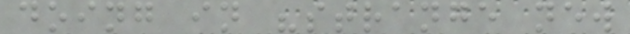doing in "strange new
